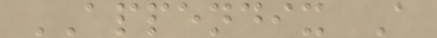APPENDIX A
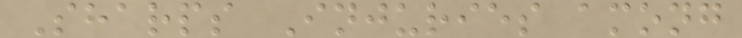Sharps Injuries among
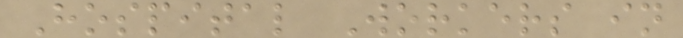Hospital Workers in
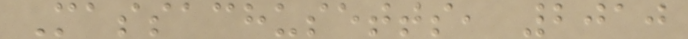Massachusetts, 2010
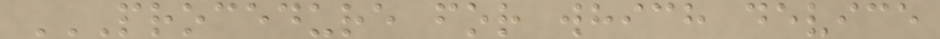PROCEDURE FOR WHICH DEVICE
